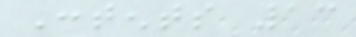Contents 13
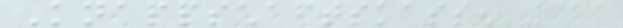Knappschaftskassen 311
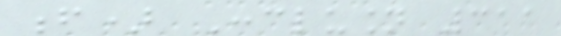f) Conclusion 311
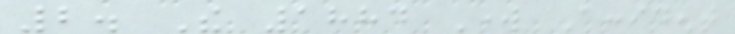2. The 1884 Work Accident
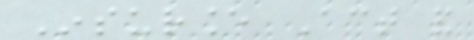Insurance Act and
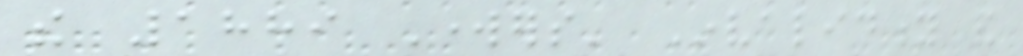the 1889 Workers' Invalidity and
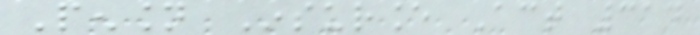Pension Insurance Act 314
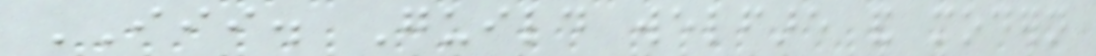III. Guild welfare and modern
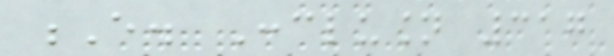E. Conclusion 317
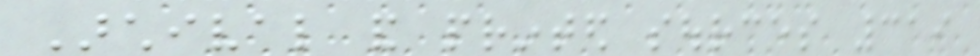Archival and printed sources 319
